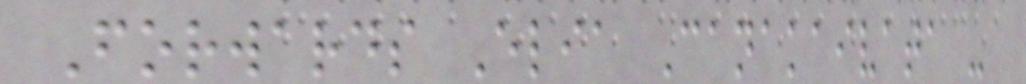Forwards Elia Canakaivata -
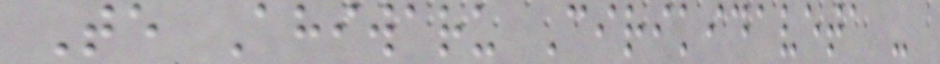Te Ahiwaru Cirikidaveta -
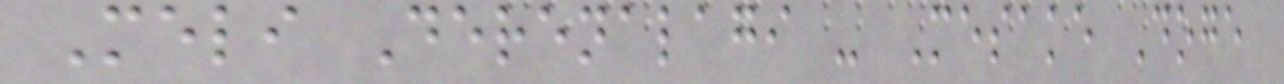Meli Derenalagi - Mesake Doge
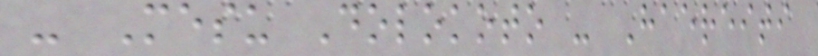- Mesu Dolokoto - Haereiti
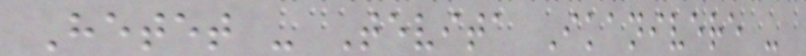Hetet - Tevita Ikanivere -
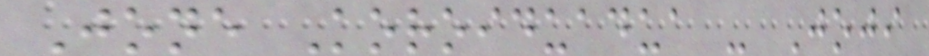Jone Koroiduadua - Joji
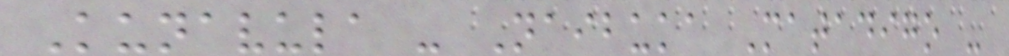Kunavula - Naibuka Matadigo -
